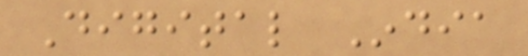Digital India
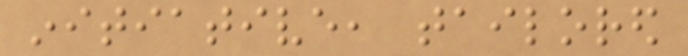initiative, tailored
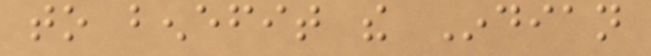to benefit the Indian
